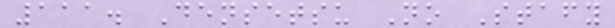111. Densetsu No Stafy
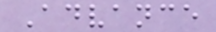Advance
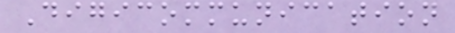Digicommunication
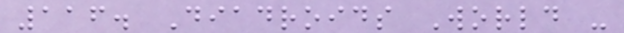116. Diadroids World -
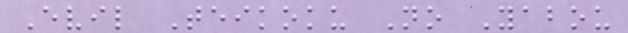Evil Teikoku No Yabou
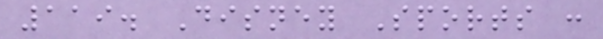119. Disney Sports :
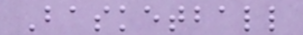Basketball
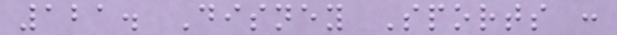121. Disney Sports :
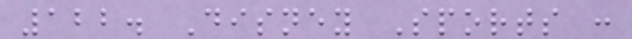122. Disney Sports :
